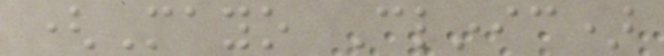(Mayo Clinic)
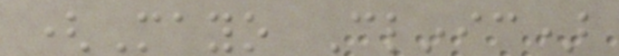(Mayo Clinic)
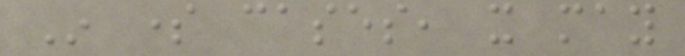In some cases, it may
